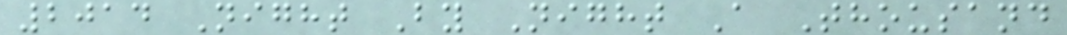2014 Night By Night A Thousand
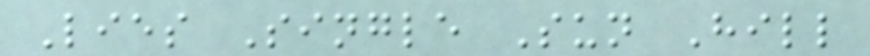Lies Single Sun Hill
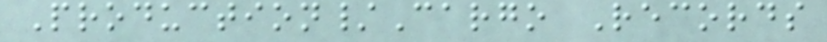Production/Cargo Records
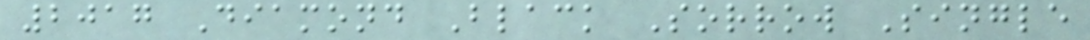2017 Diamond Black Sorrow Single
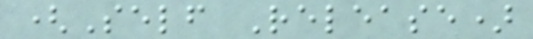(Self Release)
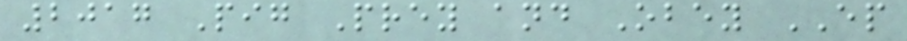2017 Pig Prey and Obey EP
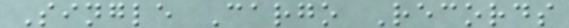Single Cargo Records
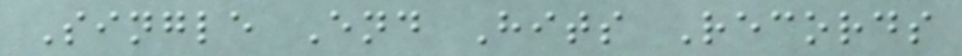Single End Hits Records
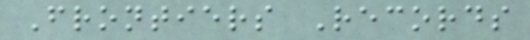Frontiers Records
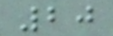20
